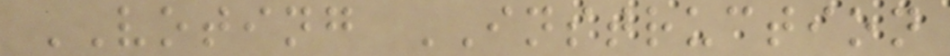VOTING INSTRUCTION
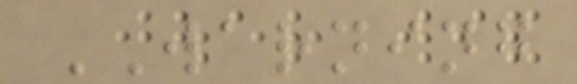WARNING
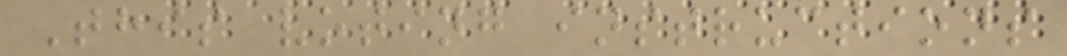This voting instructions
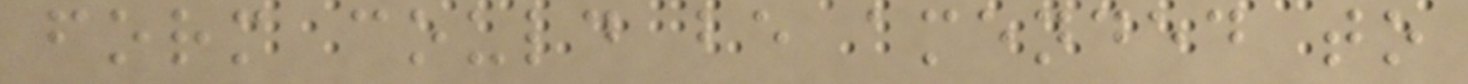form could be amended to
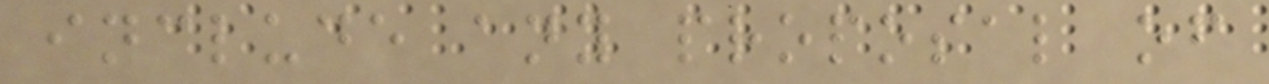include any proposal of
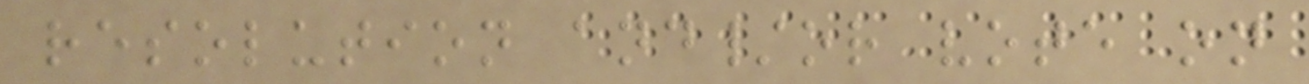resolution and/or vote on
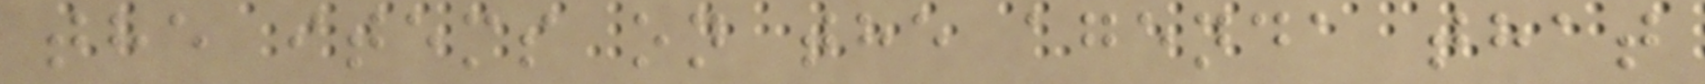the items on the agenda that
